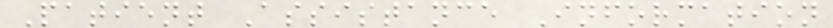Patient Assistance Information
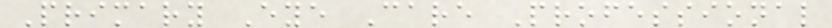Primary Eye Care Professional
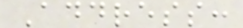Address:
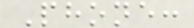Phone:
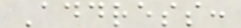Address:
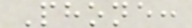Phone:
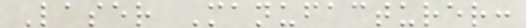Laser Manufacturer:
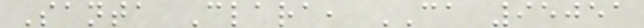Santa Clara, CA 95051
